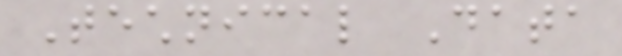Technical Data
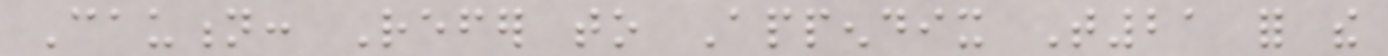Caution: Refer to Appendix T21 for the
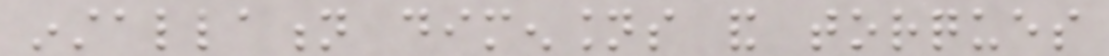installation dimensions and torques
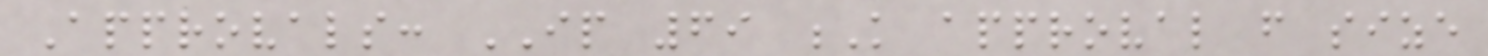Approvals: IP 69 K approval from size
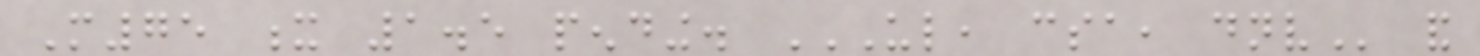M75 x 1.5 pending. UL, CSA, DNV and
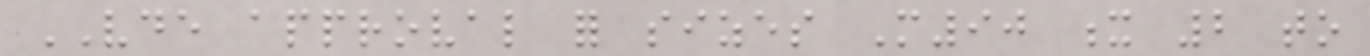VDE approval for sizes M90 x 2 to
